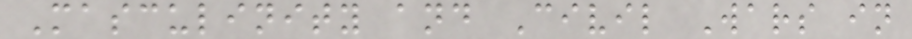Masculinity and Civil Wars in
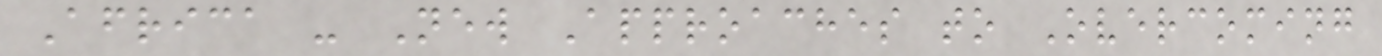Africa - New Approaches to Overcoming
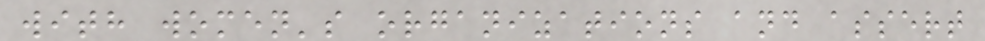with women's organizations and assert
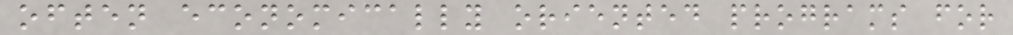often economically oriented programs for
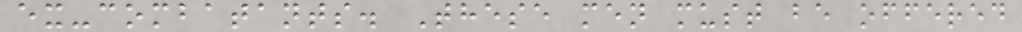ex-combatants. These men must be offered
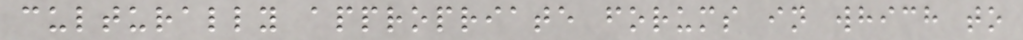culturally appropriate forums in which to
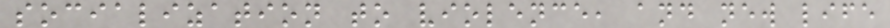socialization to violence, and new life
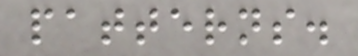patterns.
